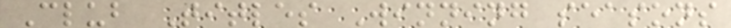Club Titles Winning seasons
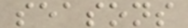seasons
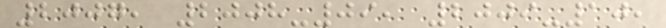2007, 2008-09, 2009-10,
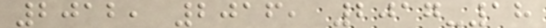2012, 2016, 2017-18
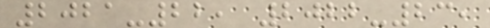2021-22, 2022-23,
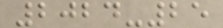2024-25
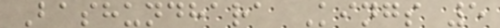Bashundhara Kings 5
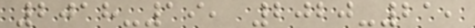2018-19, 2020-21,
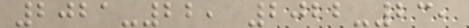2021-22, 2022-23,
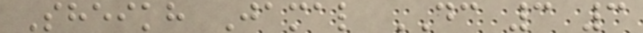Sheikh Jamal DC 3 3
